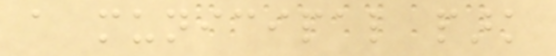a municipal park
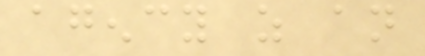agency as an
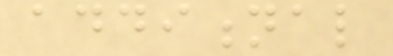additional
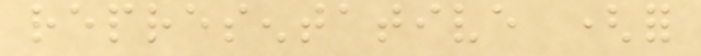representative (for
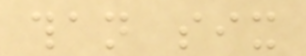than six
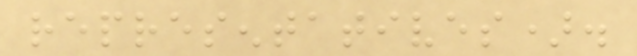representatives).
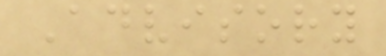Advisory
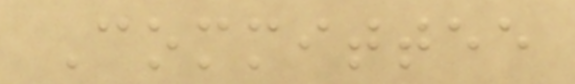Committee
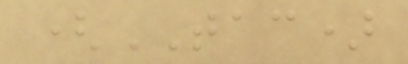(TAC)
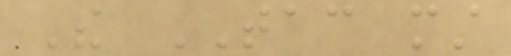The TAC must
